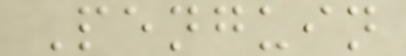Penguin
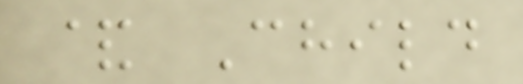& Child
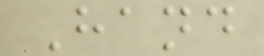Hand
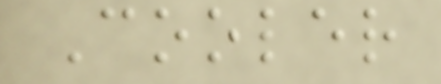Cooler
